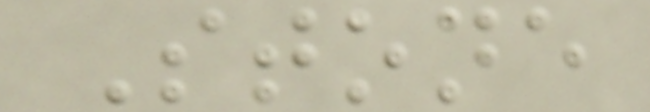Stone
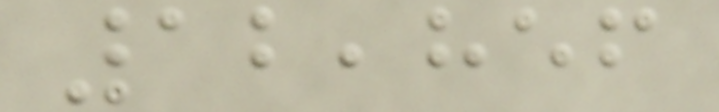12,856
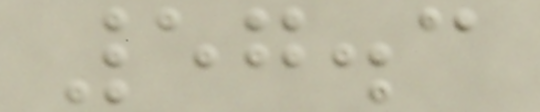57.3
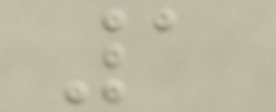1
